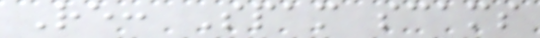Re: Spam scams
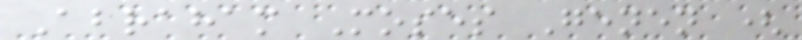Abraham Moses Genen (
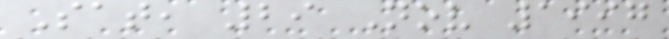Sat, 29 Nov 1997
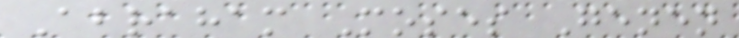Abraham Moses Genen
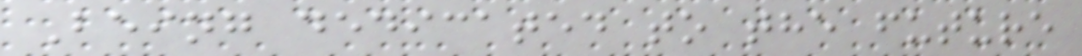Being dedicated to the future
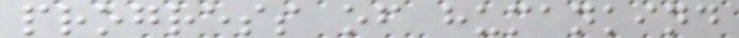progress of humankind
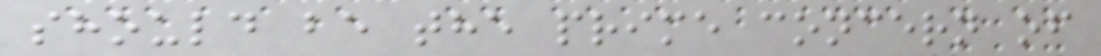should be the prime concern of
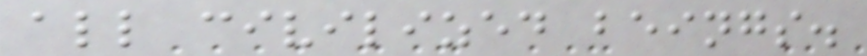all civilized beings.
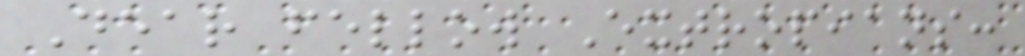Dear fellow Extropians:
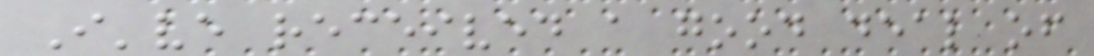I've received a good deal of
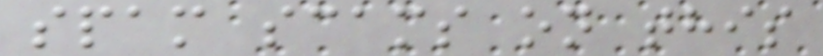spam scams on this
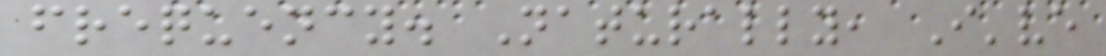frequency. Naturally, I've
